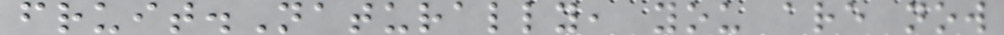fruit.Naturally, you are now
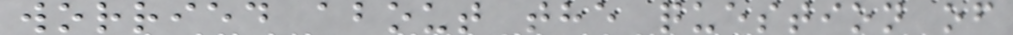worried about the question of
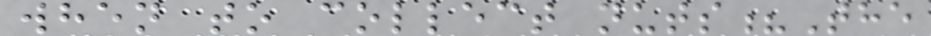when to collect nuts?The
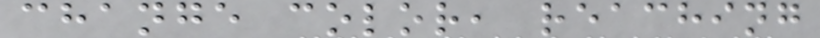change color, reaching
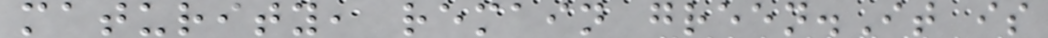maturity, remain green.It is
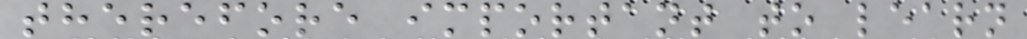therefore important to learn
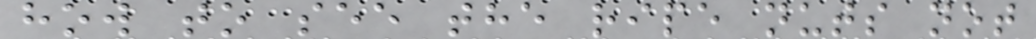how to see the ripe nuts not
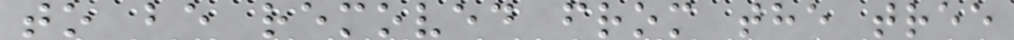to be removed from the tree
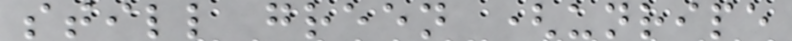still green (unripe
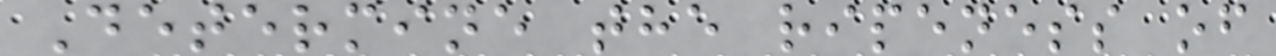Determine the ripeness of
